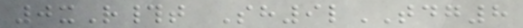0xR#t Sh9lTDG8
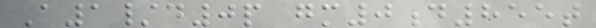A1/d0p gm0d855t
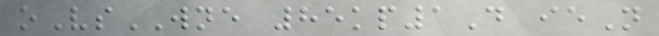oVsWNE 85kp1D ieN
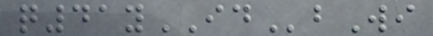q41yIDbWi
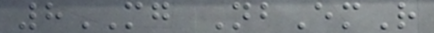8MG NbEmR
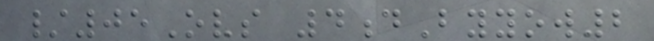/05Ovs 4dByyow2
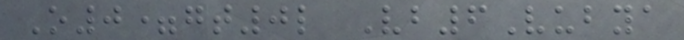O0=gt0l Vb6Vubya
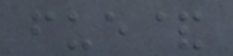fue&
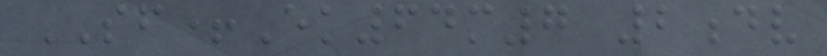SF+Ek64m7 2dv
